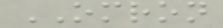OMRON
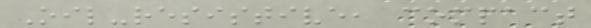Oil-resistive, compact
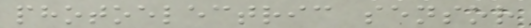photoelectric sensor
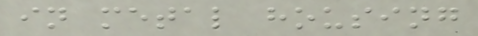in metal housing
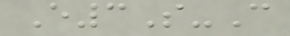E3S-C
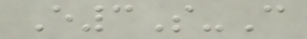E3S-C
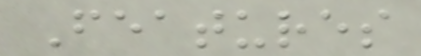Features
